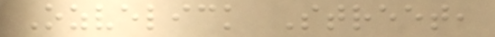Ozvelick Street,
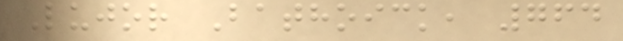Lujor Bathoick, 764
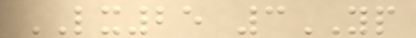LX25 3YP
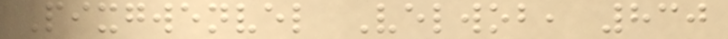Pixgwenvel Velwob, 830
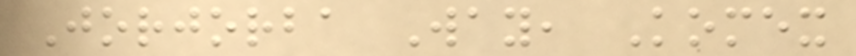Jorjorba Way, Komex
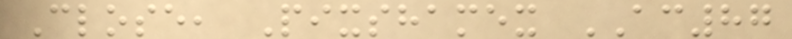Close, Pixshamex AC87
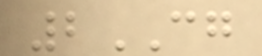2CG
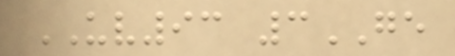UV93 3GE
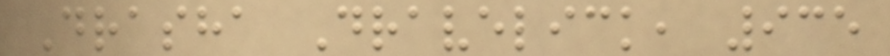Drasha Dravelick, 935
